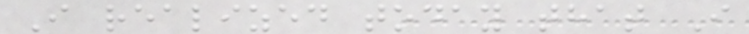I realized today that I
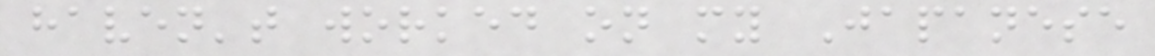haven't worked on my Japanese
